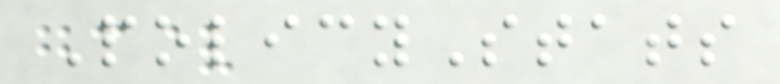PolicyStats
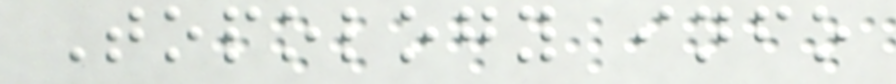Topology info
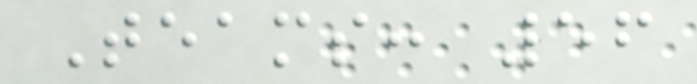Teams: 56
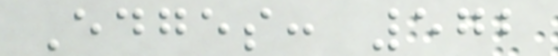Edges: 572
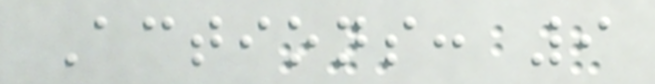Actions: 9
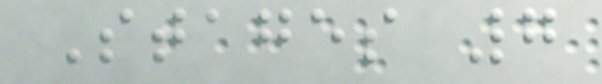Stages 7
